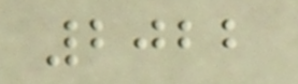2022
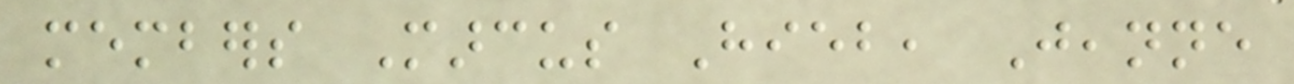members Marcus Hieb, Jeanne
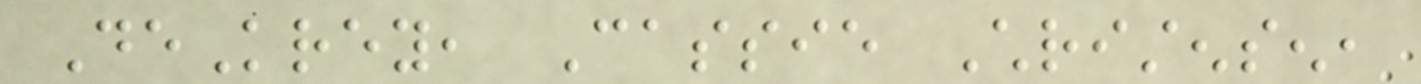DeKrey, Cassie Christensen,
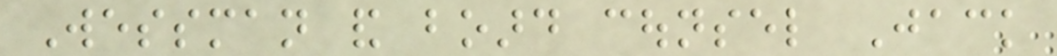Wessman and board counsel Jack
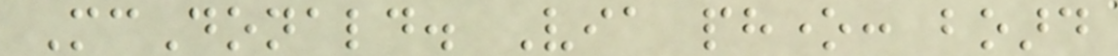McDonald. Via phone: board
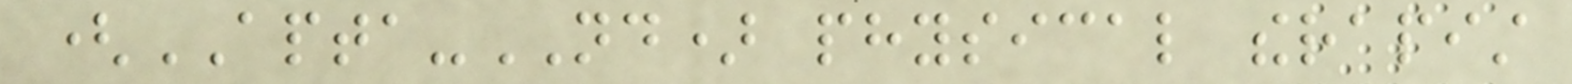(APTA-ND) physical therapist
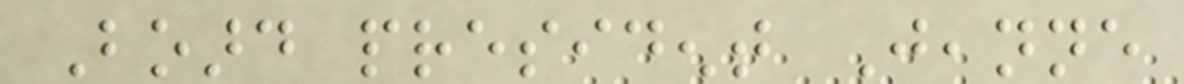Board president Jeanne
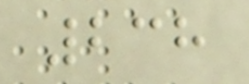238
